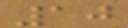10
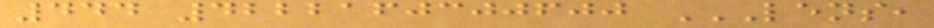444 4222160300600 LENS,
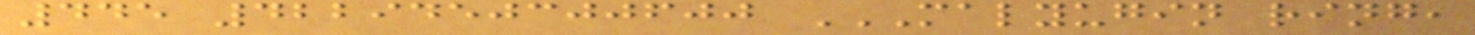445 4229450300600 MALYUGIN RING,
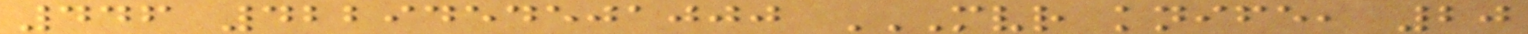446 4229454501000 MVR KNIFE, 20
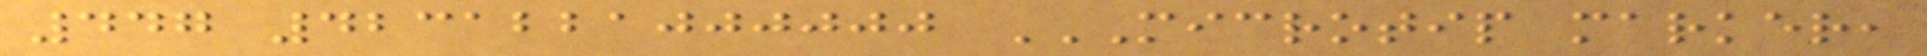447 4231221000000 MICROTIP MARKER,
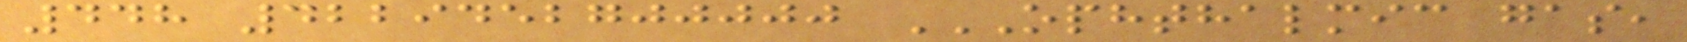448 4229452700000 OPHTHALMIC GAS,
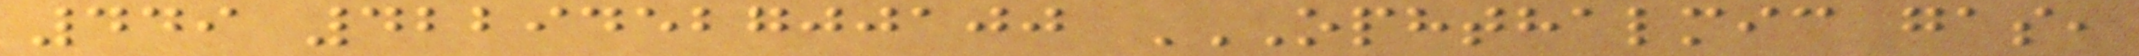449 4229452700100 OPHTHALMIC GAS,
